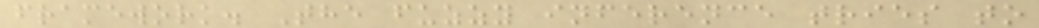framework. The fuzzy inference tries to
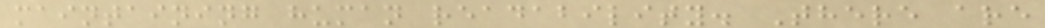maintaining human readability. There are
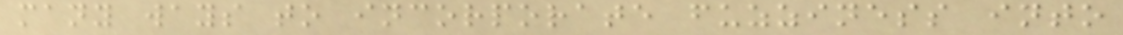many ways to incorporate fuzziness into
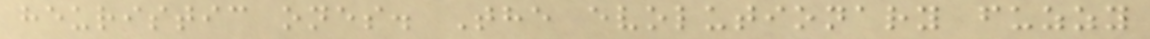heuristic ones. The evolutionary fuzzy
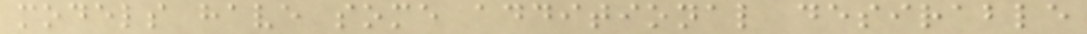models have some additional desirable
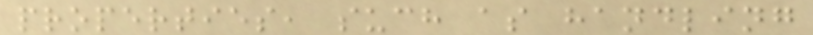properties, such as handling
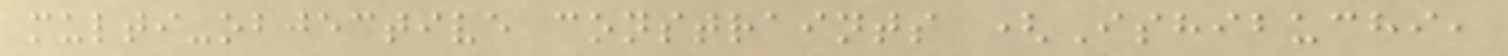multi-objective constraints (Ishibuchi,
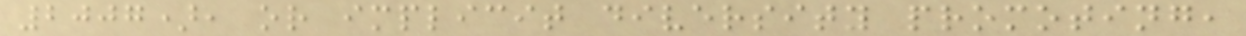2007), or implicit diversity promoting,
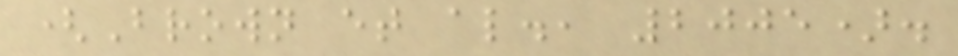(Brown et al., 2005).
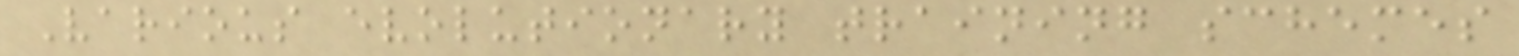Various evolutionary training schemes
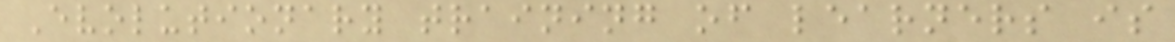Evolutionary training of learners is
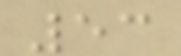53
